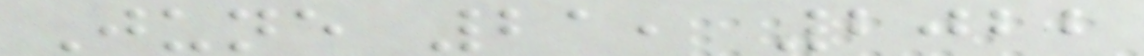June 21, 2022
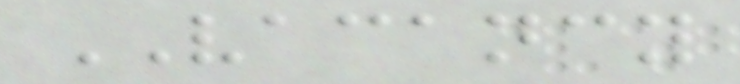VACANCY
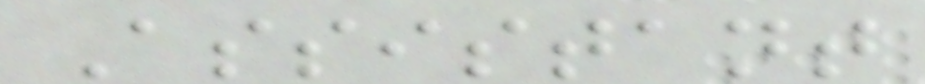Assistant
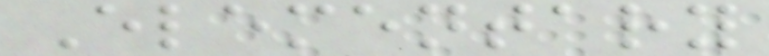Elementary
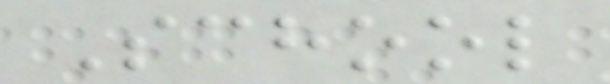School
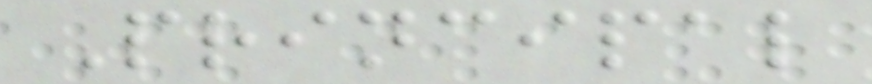Principal
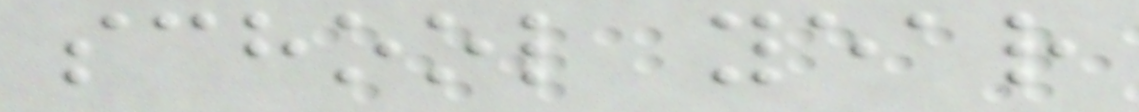school year
